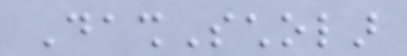DashScholar
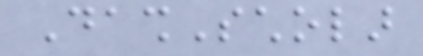DashScholar
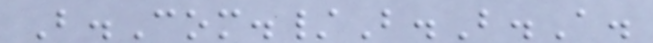B.Com./B.B.A.
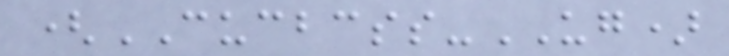(CUCBCSS-UG)
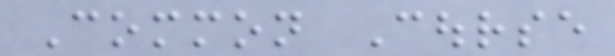Common Course
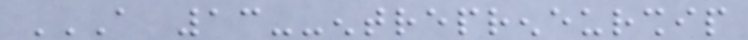A 13--ENTREPRENEURSHIP
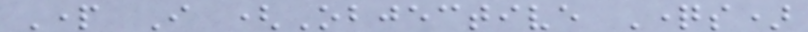Part I (Objective Questions)
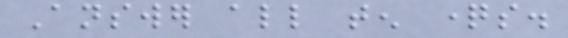Answer all ten questions.
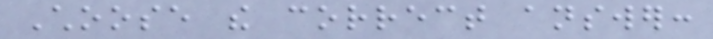Choose the correct answer:
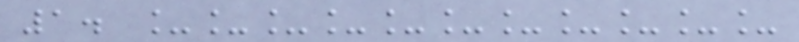1. ___________
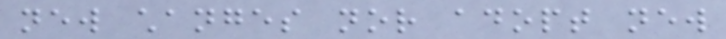new changes nor adopt new
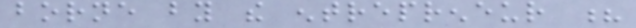borne by the entrepreneur ?
